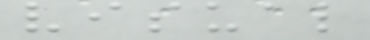visual
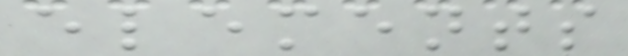elements
